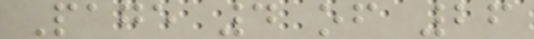Page 4 of 26
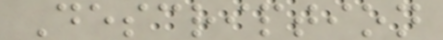Description
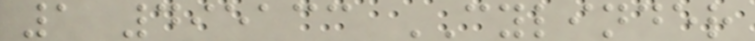1 495133 CYLINDER
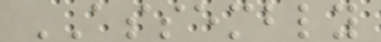ASSEMBLY
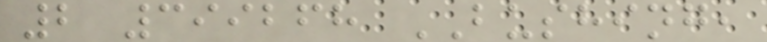2 399268 BUSHING,
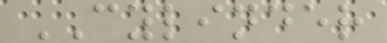CYLINDER
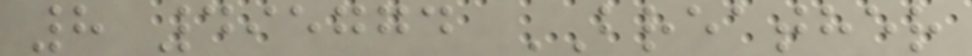8 495774 BREATHER
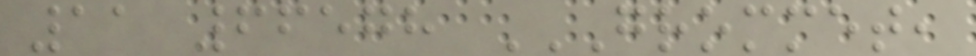11 66578 GROMMET,
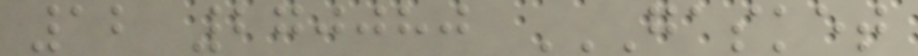12 270080 GASKET
